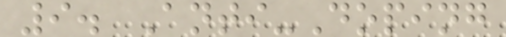9. Anti-Doping
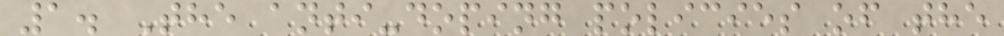1. The anti-doping policies of the
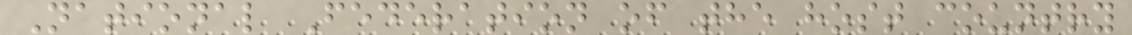National Federation of the host country
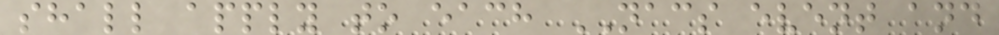shall apply to each NACS event and
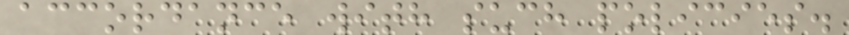accordance with such policies.
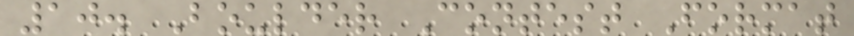10. Boulder Contest Format
